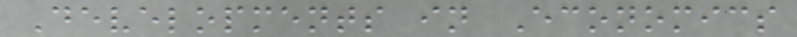Developments in Economics
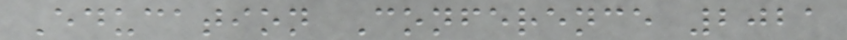Education Conference 2021
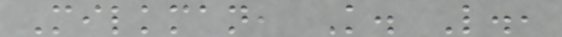Milkman, K. L.,
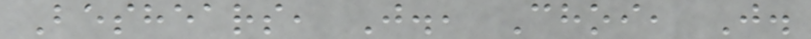Beshears, J., Choi, J.
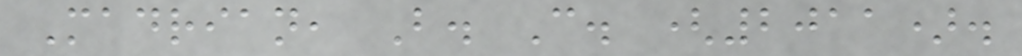Madrian, B. C. (2011).
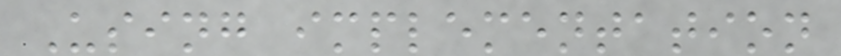Using implementation
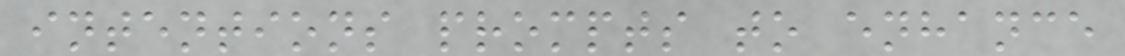intentions prompts to enhance
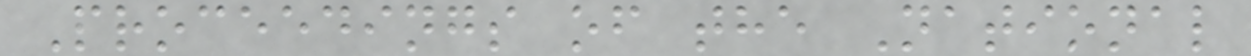Proceedings of the National
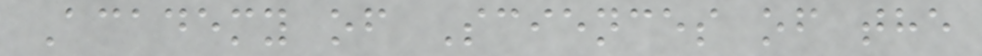Academy of Sciences of the
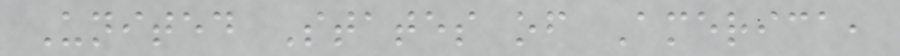United States of America,
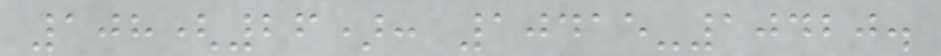108(26): 10415-10420.
